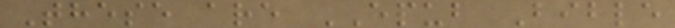These are EPUB Bible
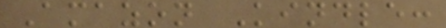Amazon Kindle:
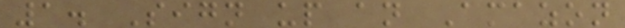1. Sign up an Amazon
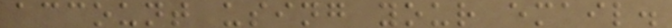account using your email.
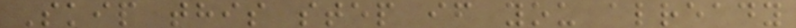Skip this step if you already
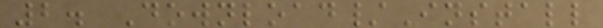2. Download/Install
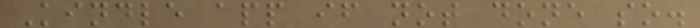Kindle app if not done so.
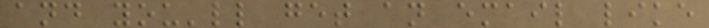and you'll get an email like
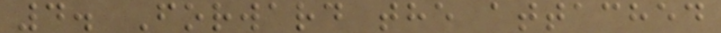4. Forward the attached
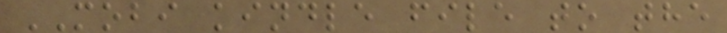MOBI kindle file to the
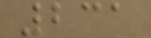231
